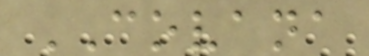COVANA
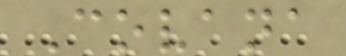Covana
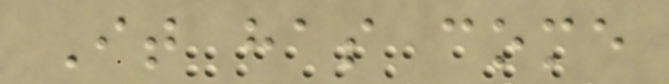It has come
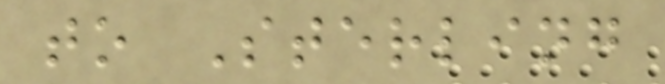to Sterling
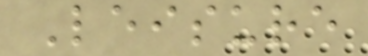Leisure
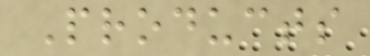Products
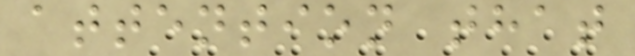attention that
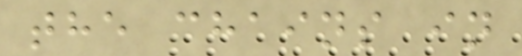the chains in
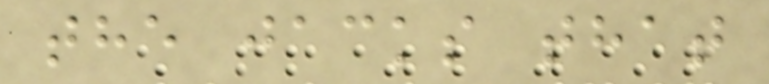the jacks that
